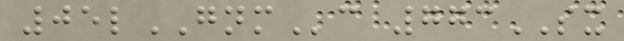05lGNMc 773SX
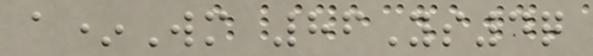a*Wm 86Ys4q
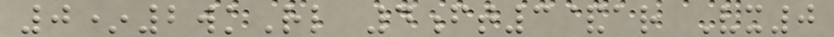0*2wkRl 4ft3&ar Vx0
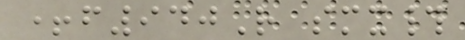+f940R smx#
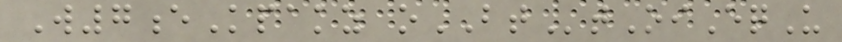W7eKpakz oBTtOiEqU
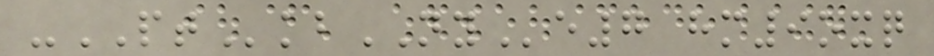-PTkbNYe7 hm9oxq
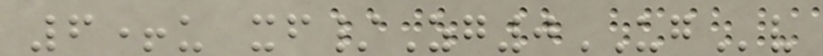6+u xf/Zg0UGv
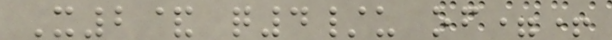X2& q4/u of=+
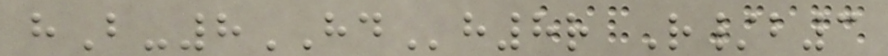hB-8HDh8r R/b3
